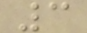3
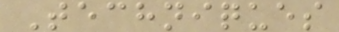Techniques
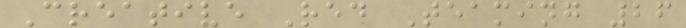Creative Red Teaming 26
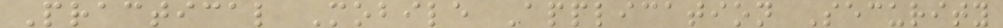Practical Mobile Application Security
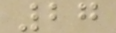27
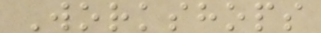Workshops
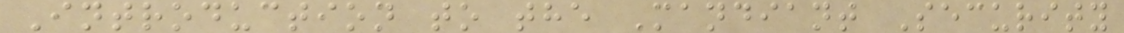Introduction to the Mandiant Security
